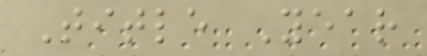Title Year
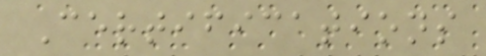Certifications
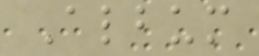Album
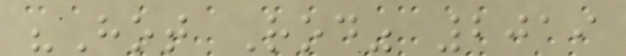"Hot Rod" 2019
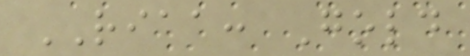RIAA: Gold
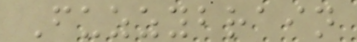Fuzzybrain
